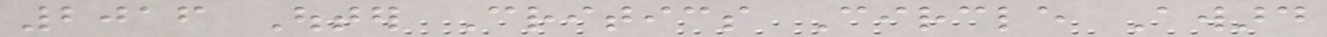2016 Outer Critics Circle Award
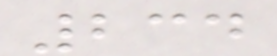234
